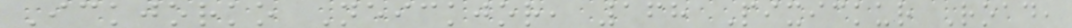Ickjorko Neickjor, 168 Pixickur Road,
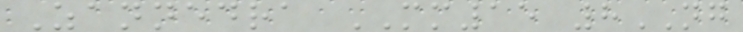Zannedra MM15 8NG
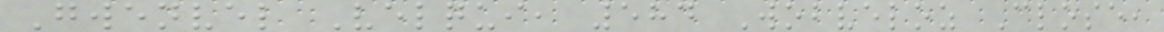Gwenvel Velqui, 584 Wobveloz Close,
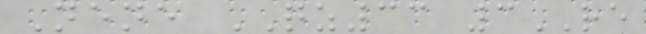Nene QZ33 3RE
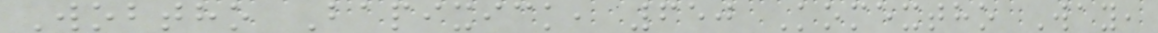Wobtho Bapixick, 650 Komextho Way,
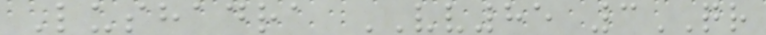Lushadra VV85 3QR
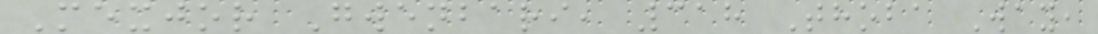Mexjor Gwenbari, 318 Thoba Way,
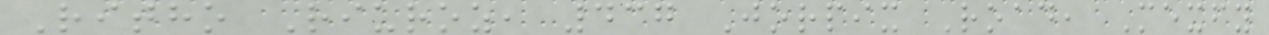Ritho Riuroz, 437 Jorpix Road, Mexfy
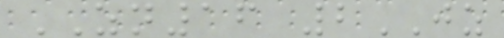ZN16 2JZ
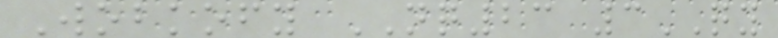Wobkofy NQ23 3QY
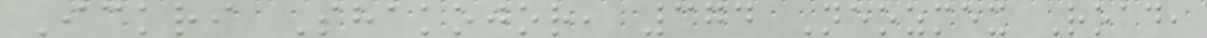Ickri Shakojor, 374 Neozmex Road,
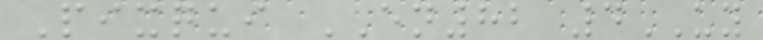Pixqui EN82 4UY
